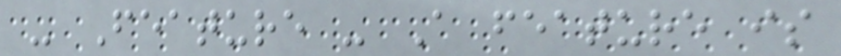- Feature - A feature is
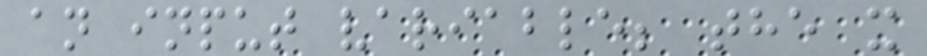an input variable; the x
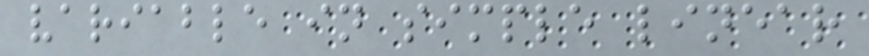variable in simple linear
